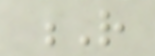R
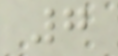7
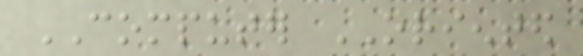COMPUTER ORIENTED
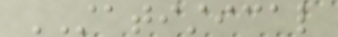STATISTICAL
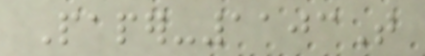Paper-1103T
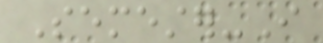Semester-I
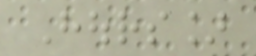Hours]
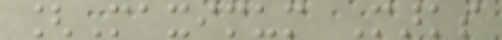[Maximum Marks
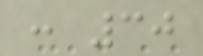: 30
